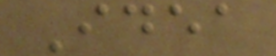Idea
